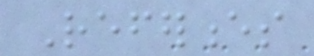References
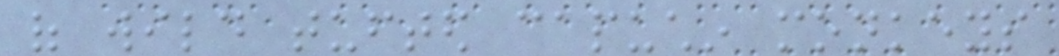of wild tufted capuchin monkeys
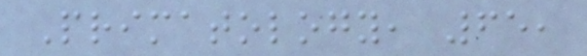Primatology, 65,
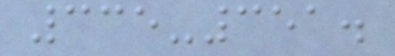335-351.
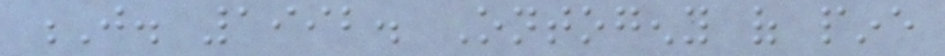J. 1992. Ontogeny of pine
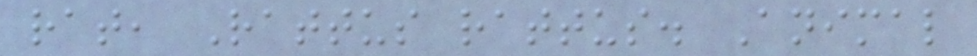rat, Rattus rattus. Animal
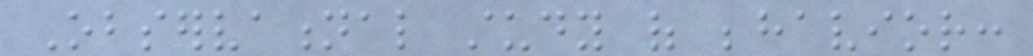Observational study of behavior:
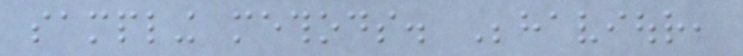sampling methods. Behaviour,
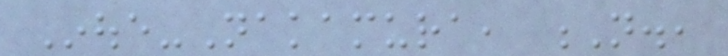Inoue-Nakamura, N.,
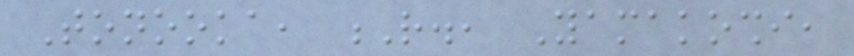Tonooka, R., Yamakoshi,
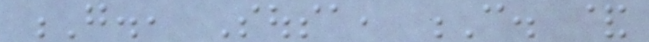G., Sousa, C. &
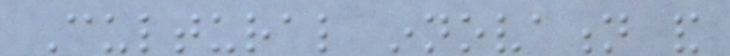Cultural innovation and
